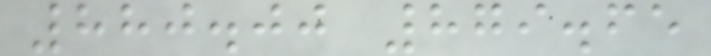880.00 879.65
